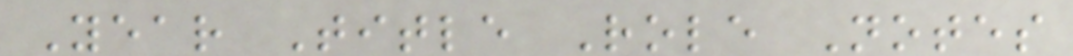Year Title Role Notes
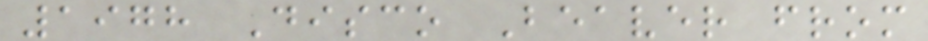1978 Disco Beaver from
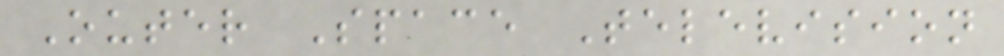Outer Space Television
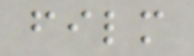film
